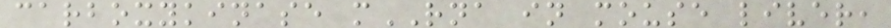carboxykinase mRNA in mouse liver,
